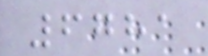6781
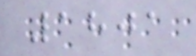1801
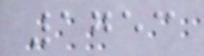1753
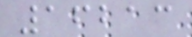16213
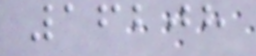16208
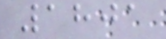1801
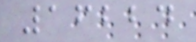16224
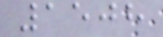1508
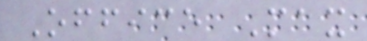Office Max
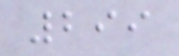299
